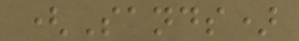(Sands)
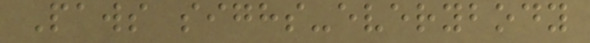Paws sighs-everybody
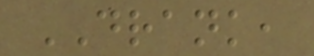DRANK,
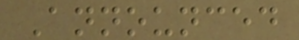Announced
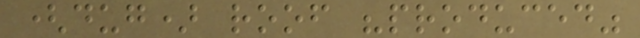(dug) roof "produced"
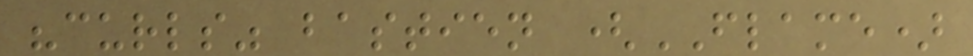"curls" bastien (FLAME)
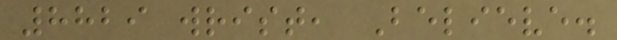8829 wrist, Believe.
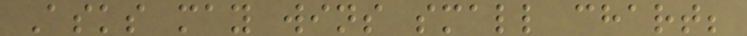Asks may wins small chart;
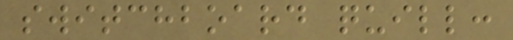switchboard quill:
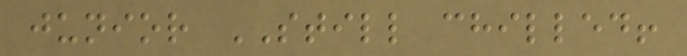junior STILL chilled!
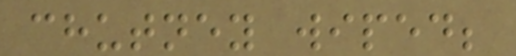chutney wiped;
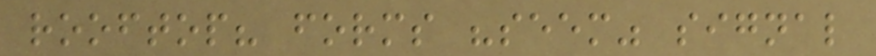rooftop? forms "seem" signal
